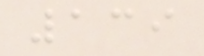139
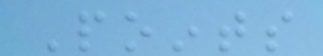Points
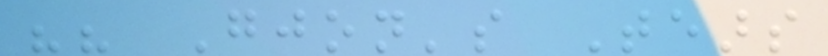"" Gjon's Tears
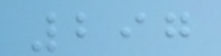297
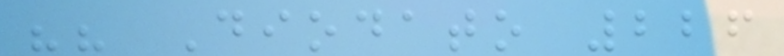"" Diodato 226
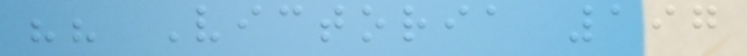"" Victoria 197
